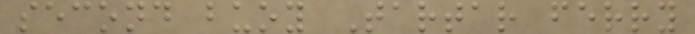second buoy Tartar ferry
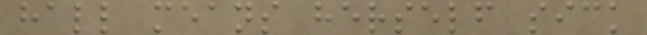hall means herself sick
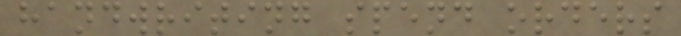handwriting spend orders
